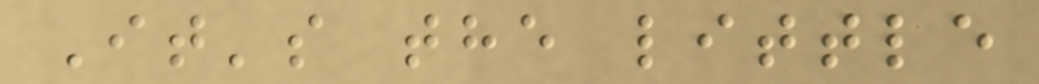It's the little
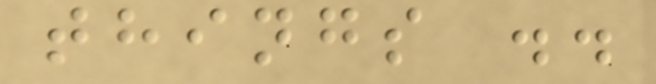things ..
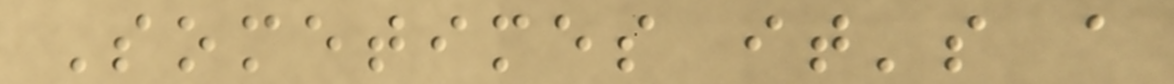Sometimes it's a
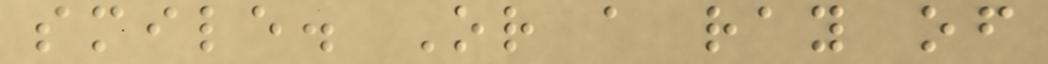smile. Or a ray of
